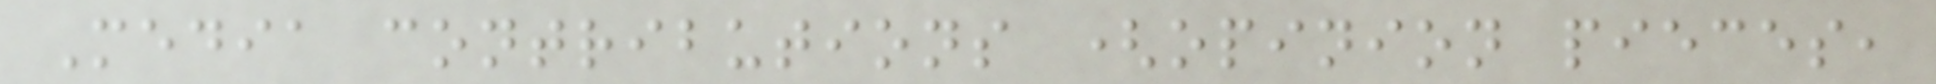Media contributions (opinion pieces,
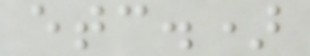etc.)
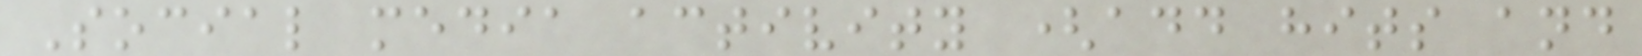Social media activity (add hits and
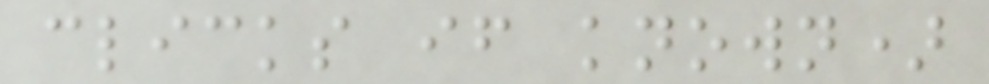clicks if known)
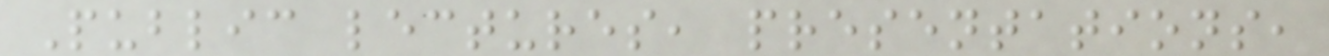Public lectures, presentations,
